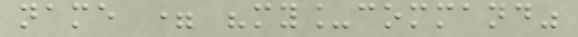name = "my_command"
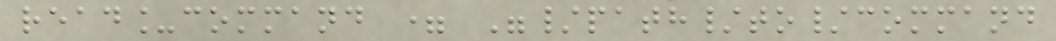read_command = "/path/to/command
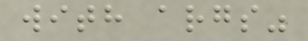with args"
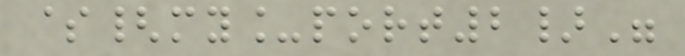${my_port2}"
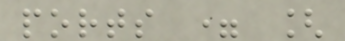ports = [
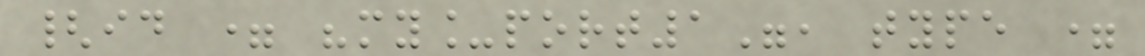{id = "my_port1", type =
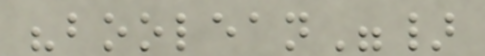"boolean"}
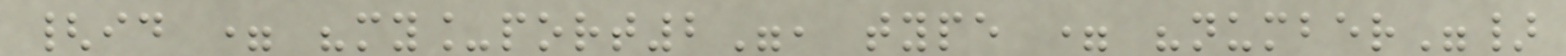{id = "my_port2", type = "number"}
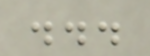...
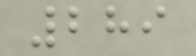289
